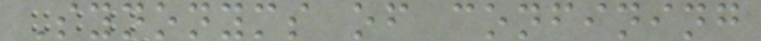Synonyms of confining
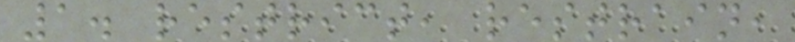1. restrict, restrain,
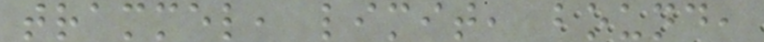trammel, limit, bound,
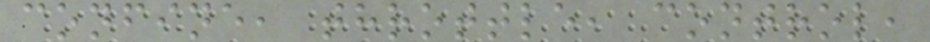confine, throttle, control,
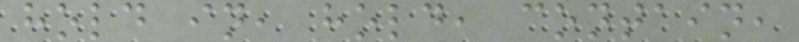hold in, hold, contain,
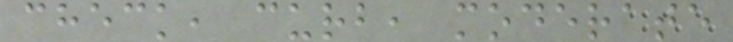check, curb, moderate
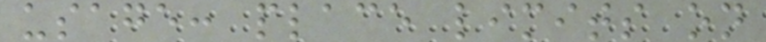usage: place limits on
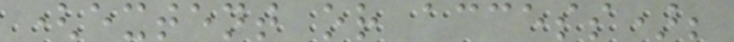(extent or access);
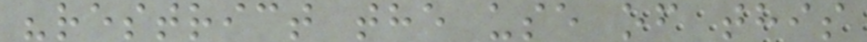"restrict the use of this
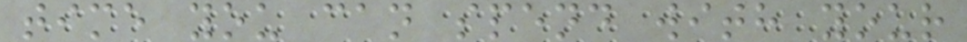time you can spend with your
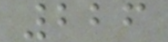226
